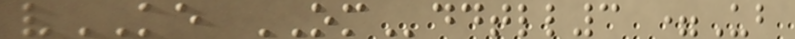vKE OMddtll3 =Ub
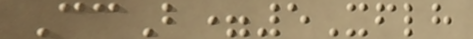CcB=5Xflh
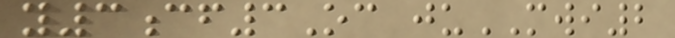y3cf3Oc juMWI2
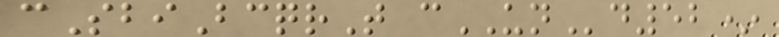cSbiBcqrT cUNd52*
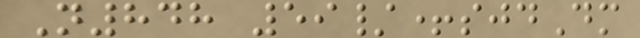N848 59/+sjdDm
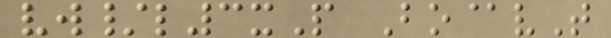vw/l3xP Bo@vT
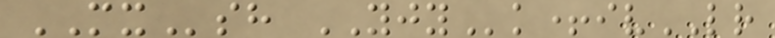MXsh YJYk+ivLR
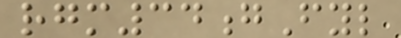rgm34gFyl
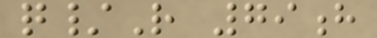q/R 79h
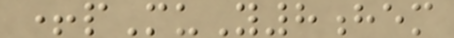+pMuY8hem
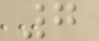7
